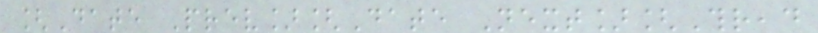[Date Prev][Date Next][Thread
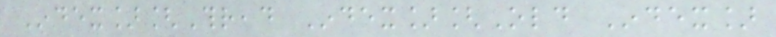Index][Thread Index][Old Index]
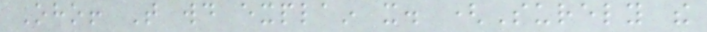Oho! That would explain it. (Surely the
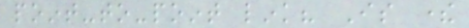point-to-point link? Is there
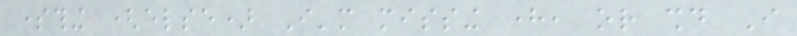something (else) I'm missing here, or should I
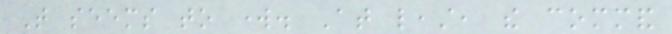That seems to work. At least, the command
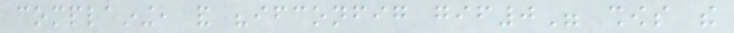complaining, and "ifconfig gif0" shows the
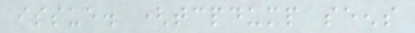issue. (tcpdump seens
